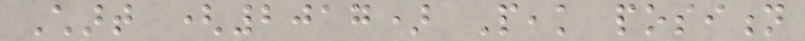Chart (2017) Peak position
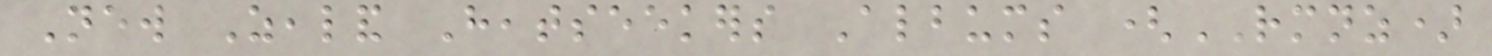New Zealand Heatseekers Albums (RMNZ)
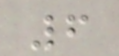6
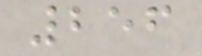256
